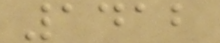1412
